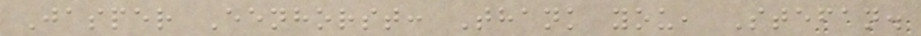Jasper Eenhorst: Thank you, Stefan.
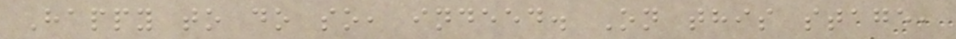Happy to do so, indeed. On this stage,
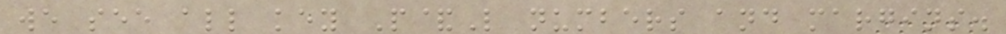we see all key P&L numbers and margins.
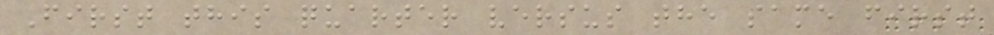First this quarter versus the same first
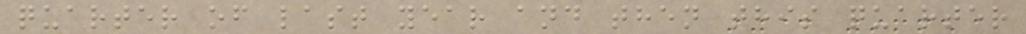quarter of last year and then this quarter
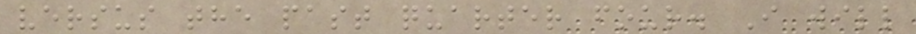versus the past quarter four. I will
